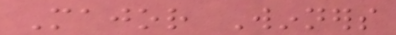Major Winners
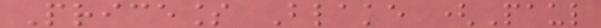Priceless Blake (Paul
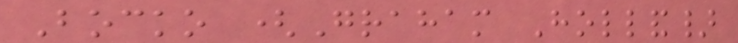Bocko (Graham Holland}
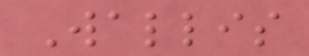Wallis
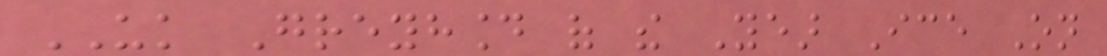UK Greyhound of the Year Ice On
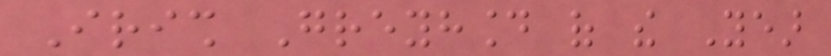Irish Greyhound of the Year
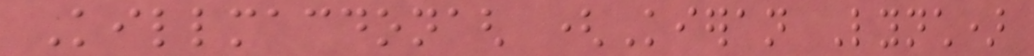Killmacdonagh (Kieran Lynch)
